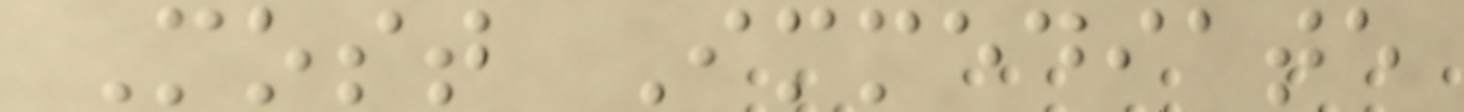Most Immediate
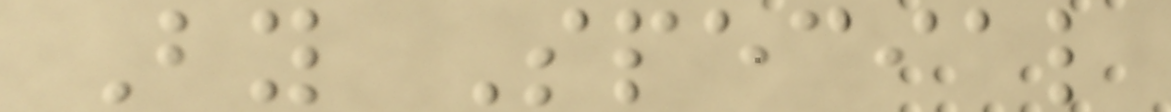By Special
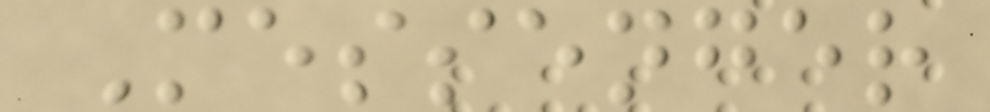Messenger
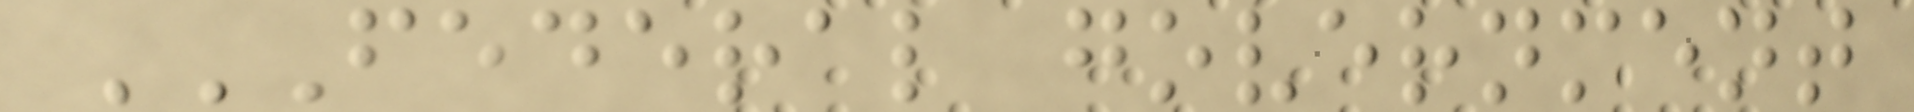FEDERAL GOVERNMENT
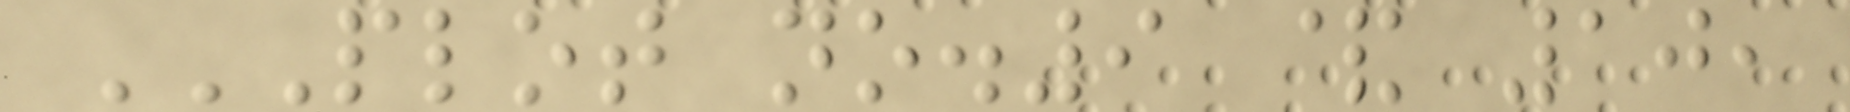PLOT NO.9 & 10,
